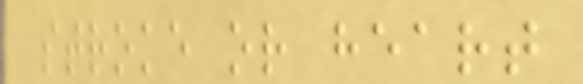stroke or heart
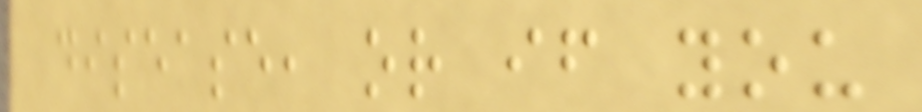disease, or if you
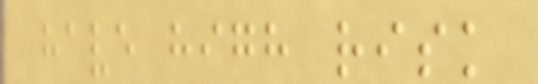have high risk
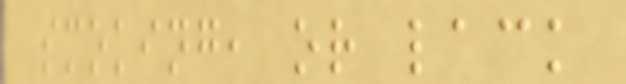smoking, or lack
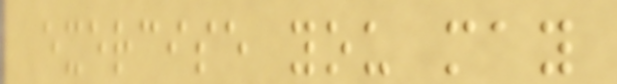exercise you may
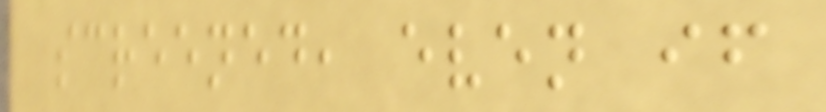screened, even if
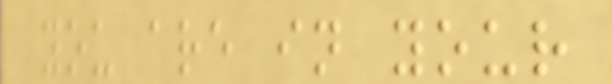you are in your
